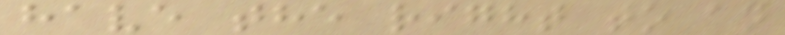have the right to an
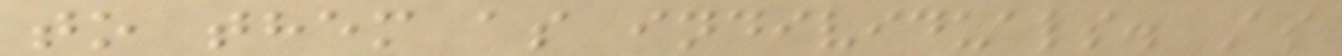to them as individuals. As
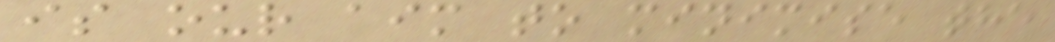is our aim to minimise the
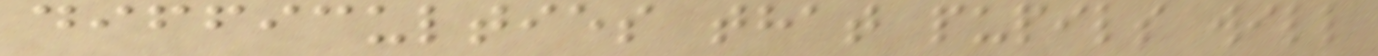difficulties that pupils will
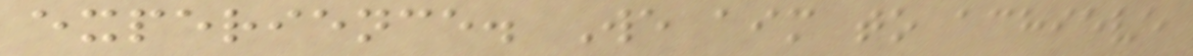experience. We aim to achieve
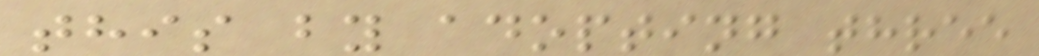this by adopting three
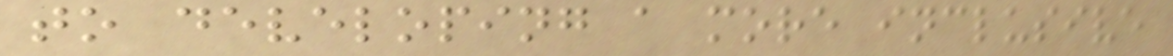to developing a more inclusive
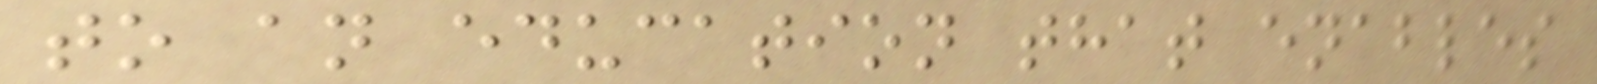to an education that enables
